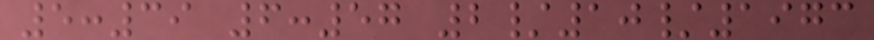5:39 6:57 2/10/1973
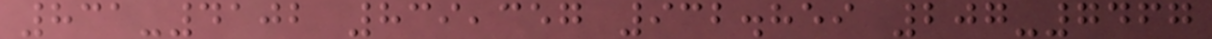831-4102 839,357 932.859 207-7467
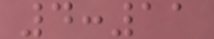4:11
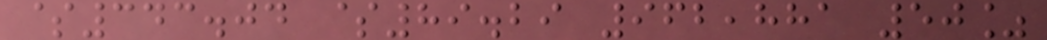$343.04 $89.29 962,881 50%
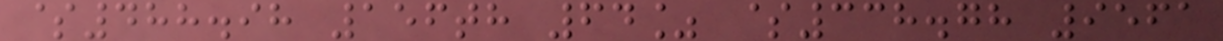$488.98 156th 64% $338.78 9561
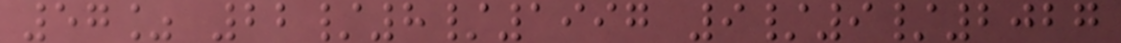57% 22/8/1997 9/9/2027
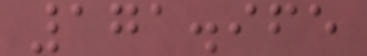171.965
